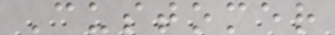Customer
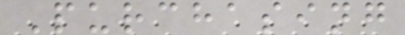Purchasing
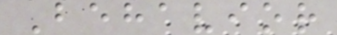Behavior
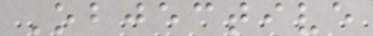Objective
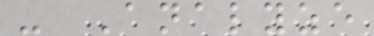- Analyze
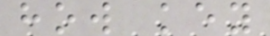how key
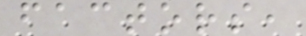factors,
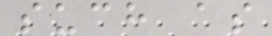such as
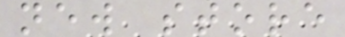new store
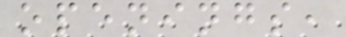openings,
